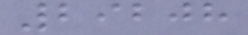29208
